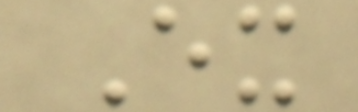Ex
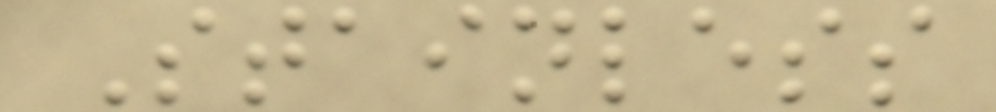Stainless
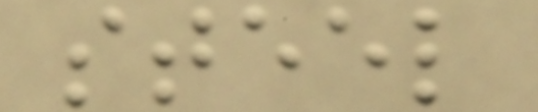steel
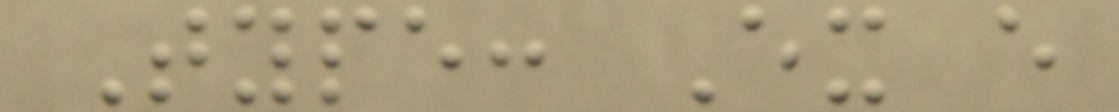Type: Ex e
